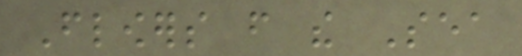Flowers from the Sea
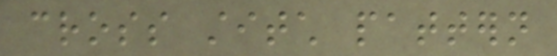cross stitch pattern
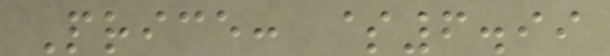Price: $6.99
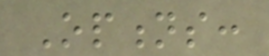Options:
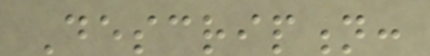Description:
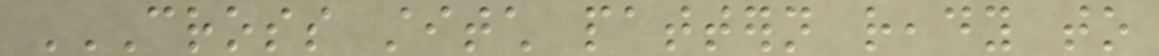CROSS STITCH PATTERN READY TO
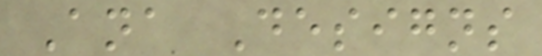Ana Designs
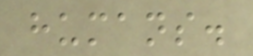humans.
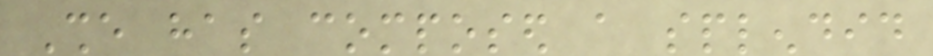She has composed a splendid
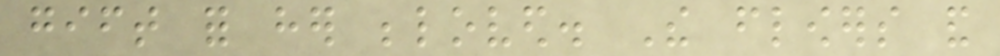gift for her beloved. The flowers and
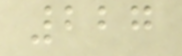227
